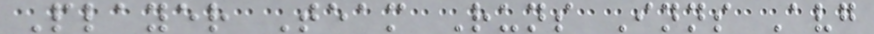Player Team Runs Inns Avg
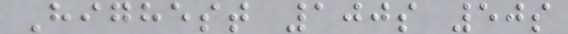Highest 100s 50s
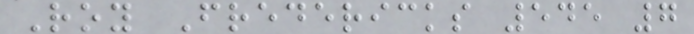Roy Fredericks 545 7
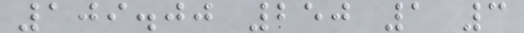109.00 250 1 3
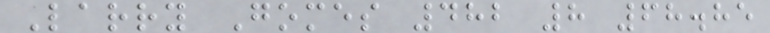Larry Gomes 482 8 68.85
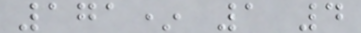171* 1 4
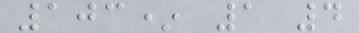103* 1 4
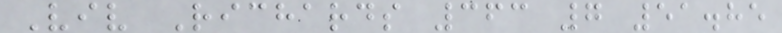Viv Richards 363 7 51.85
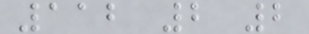112 2 2
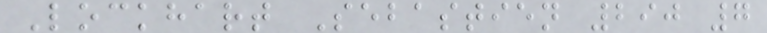Lockhart Sebastien 290 7
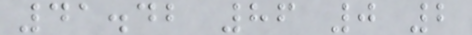41.42 86 0 2
